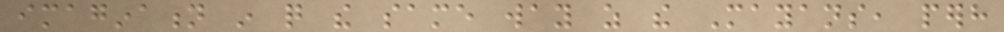imagination in quite the same way as the Mayans, perhaps
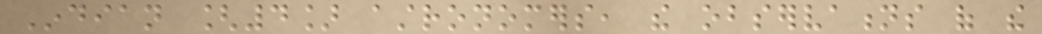Indian [4] astronomers, the observations of the
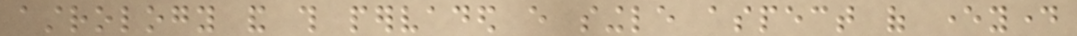astrology and this pervaded every single aspect of everyday
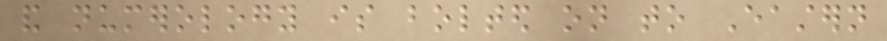and numerology is bolted on to Eastern
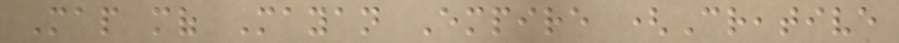Map mof Mayan Empire (Creative
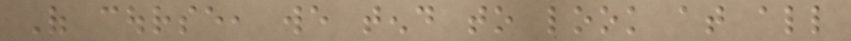Of course, we tend to look at all
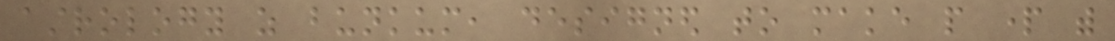astrology as bunkum, designed to make people part with
